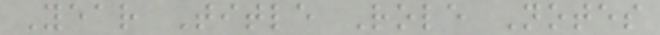Year Title Role Notes
